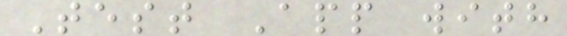Test App with
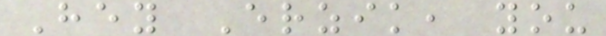Hey Erzik, you
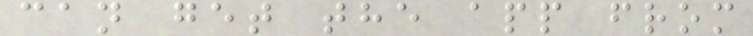can get the app from
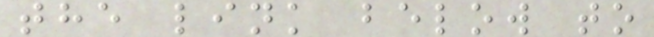the link below to
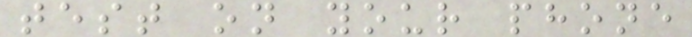test on your phone
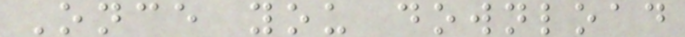Once you download
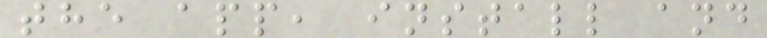the app, install and
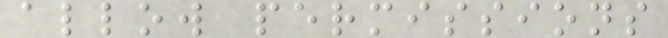allow permissions
